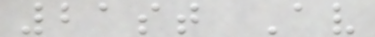21st Av
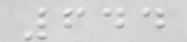644
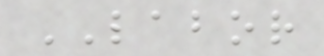LABOR
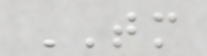TM
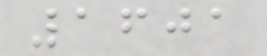1601
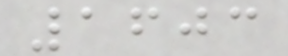1603
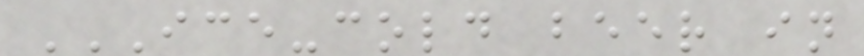ICE-COLD BEER IN
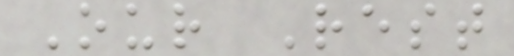Our Rest
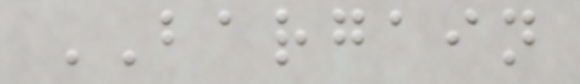BARGAIN
